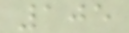105
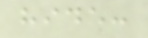hide:
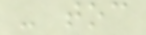- toc
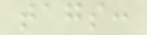tags:
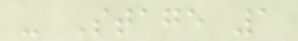- Stage 1
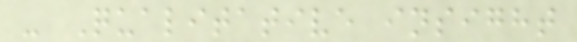- Qualitative insight
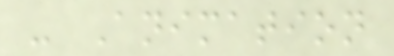- Animation
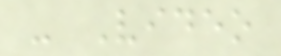- Video
